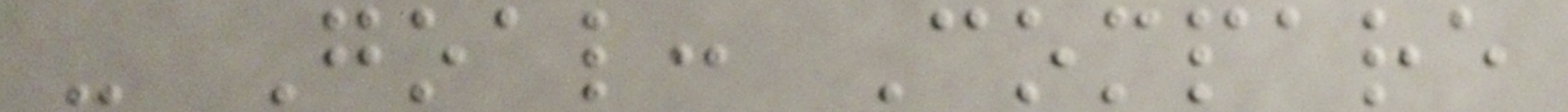- Goal: Compare
